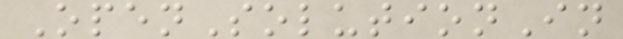OpenSolutionIn
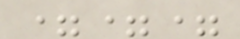===
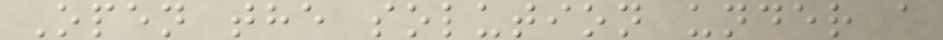Open the solution under a
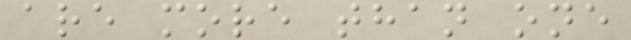are more than one
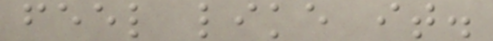feel like it.
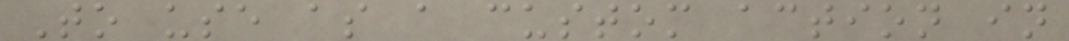To use as a custom action in
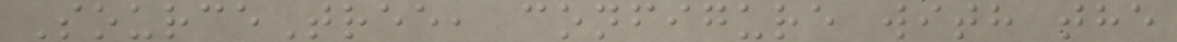SourceTree, configure with the
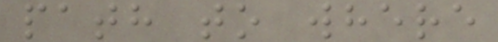path to where
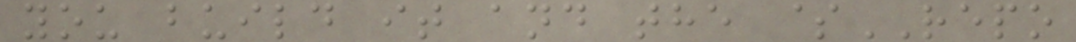you build it and the $REPO
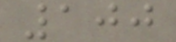100
